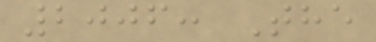2006: The
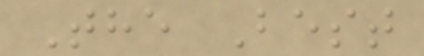The Best
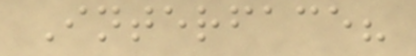Interface?
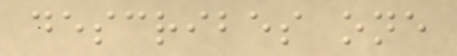describes one
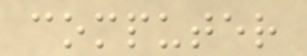computer
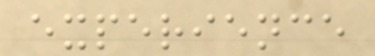experience
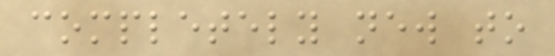completely new to
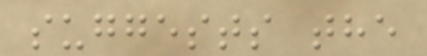suggests the
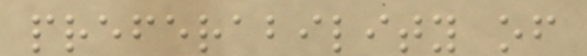preferability of
